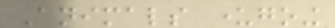Animals undergoing
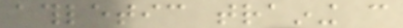athletic training can
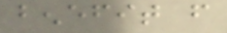benefit from
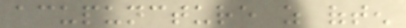acupuncture as often
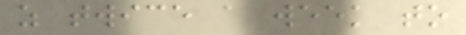as twice a week to
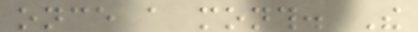once a month. The
